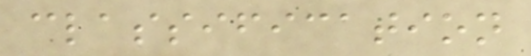classification
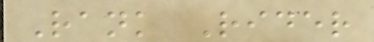Rank Rider
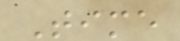Time
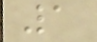1
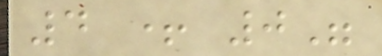4 + 0"
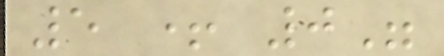5 + 0"
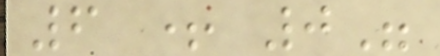6 + 0"
